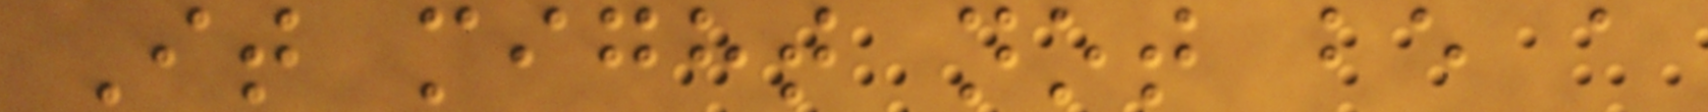It might not be a
